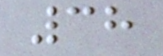38
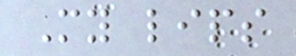My lips
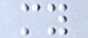my
